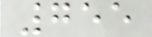755
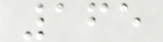165
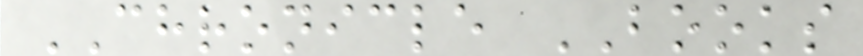CHRONICLE BOOKS
